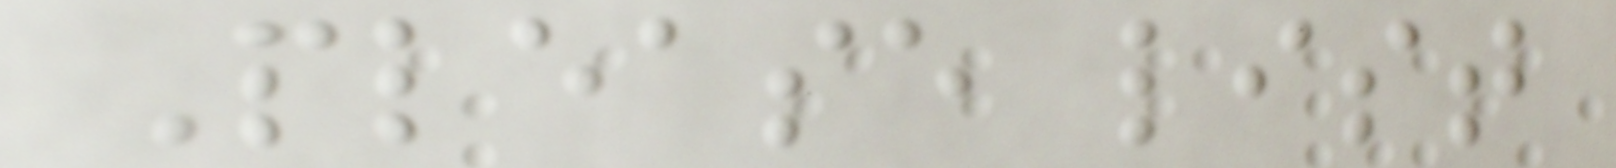Please list
